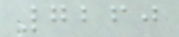7260
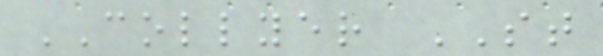COLLYER ST
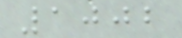1002
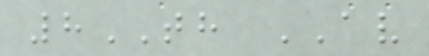8TH AV
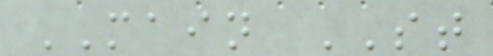MAIN ST
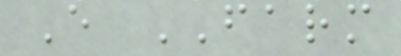E FARM
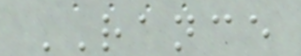RANCE
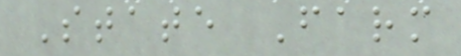State Farm
